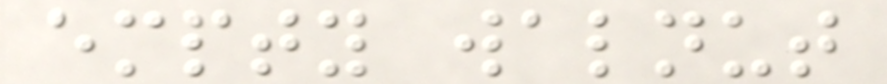empty walnut
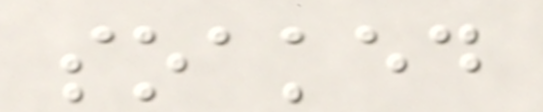soaked
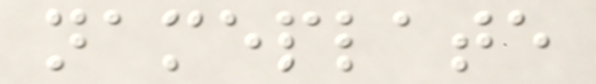nameplate
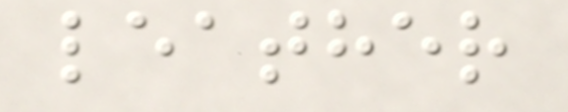leather
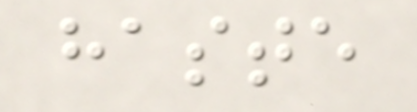haste
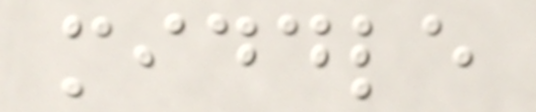middle
